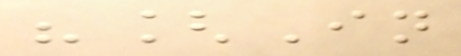"[In
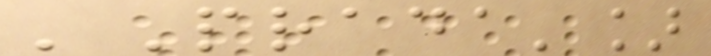'Prada']
